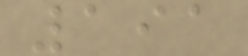191
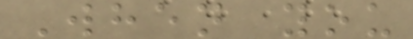When you
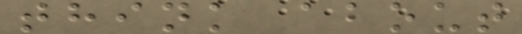think about
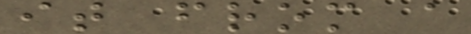it from a
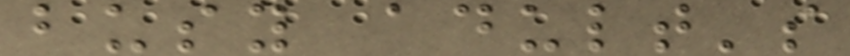busy adult's
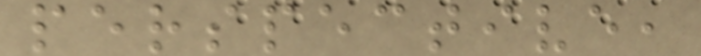perspective,
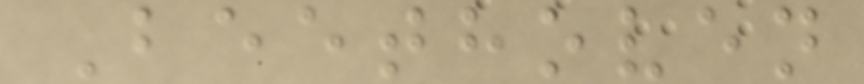Beethoven
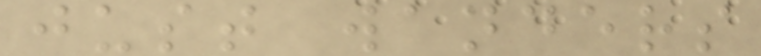just wanders
